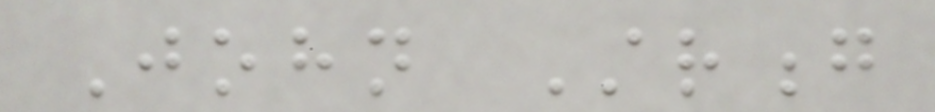John Strong
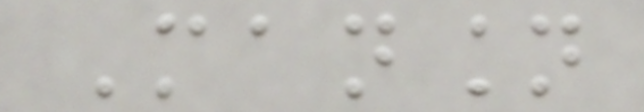Mansion
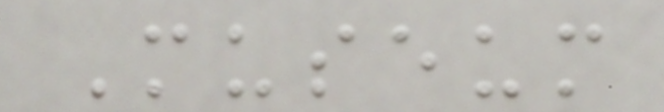Museum
